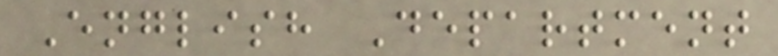English Department
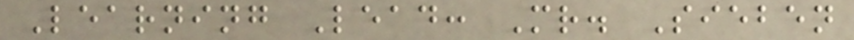Learning Lead: Mr. Sieben
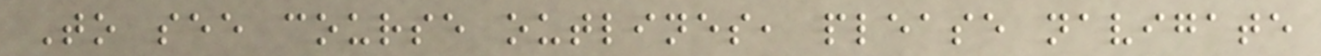To see course outlines, please navigate
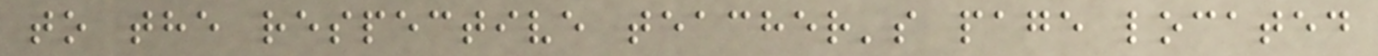to the respective teacher's page located
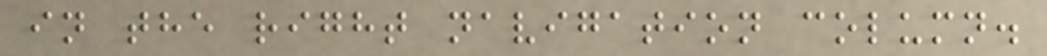in the right navigation column.
